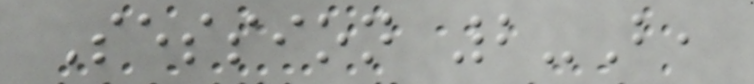Session 2-B,
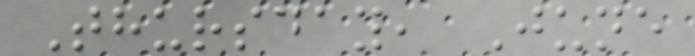Thursday, June
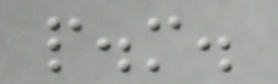p.m.
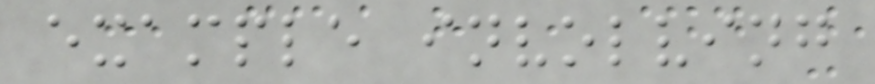example involving
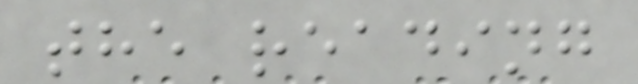the reading
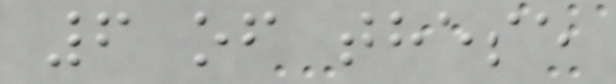6 of these
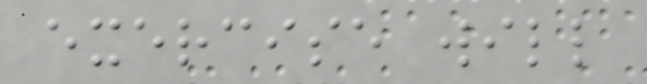exercise will
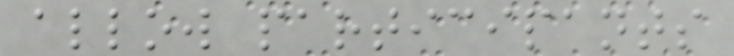allow participants
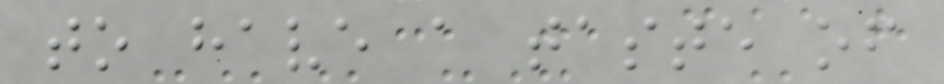to have a taste of
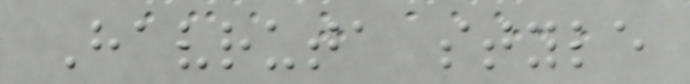Havruta style
